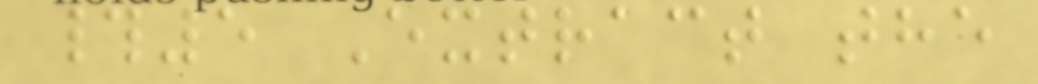#5 Extract the
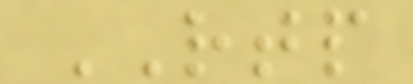RTP
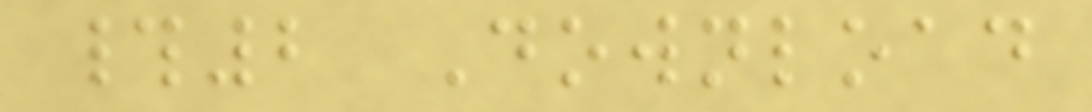#2 Download
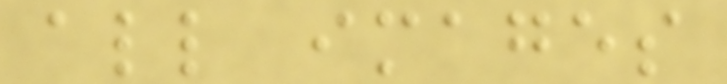all images
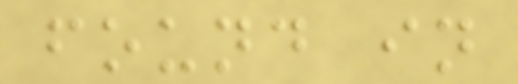found in
